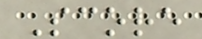Score
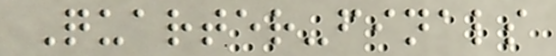Quarter-finals
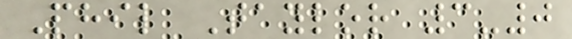Phil Taylor 3-0
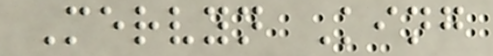Mervyn King
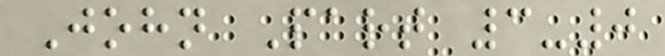John Part 3-0
